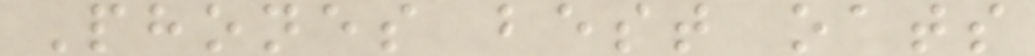Phones best oats
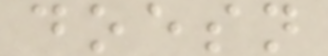doesn
